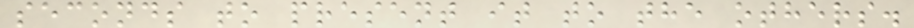seconds to present it to the others.
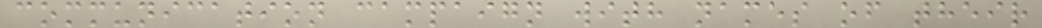communication campaign with names of their
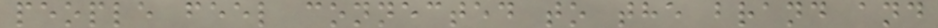people feel connected to the brand and
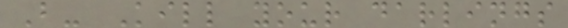B- Kill your darlings
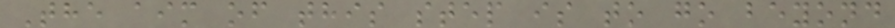The aim of this step is to go beyond
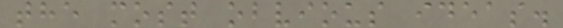the most obvious ideas.
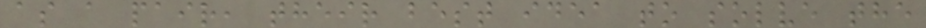as a pair, their best idea to solve the
